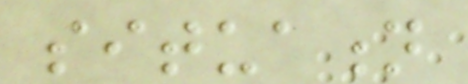situation
